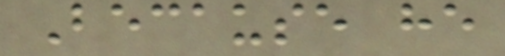Because he
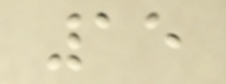15
